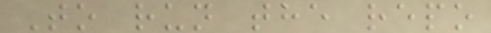To run the repo
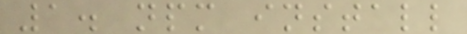1. npm install
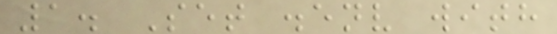1. Set .env with
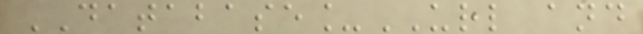DATABASE_URL and
